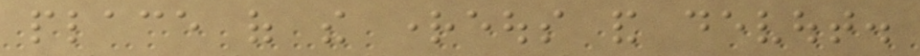place of the righteous and devout.
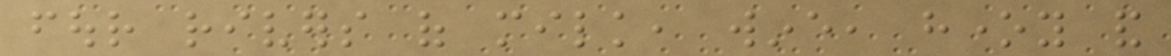four rivers of milk, wine, honey and
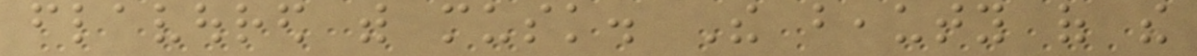flavoured with musk. The beauty of the
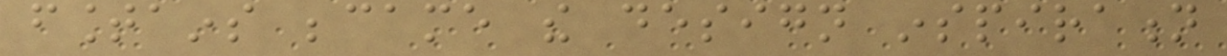fountains became the design inspiration
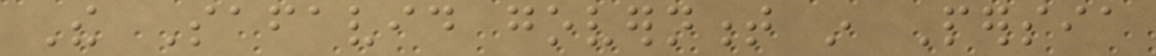The Safavid government in Persia
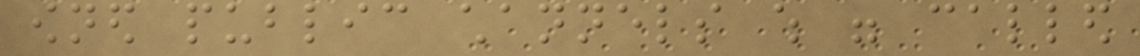owned public channels which were called
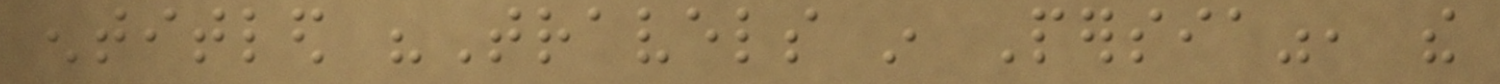entitled "Travels in Persia", the
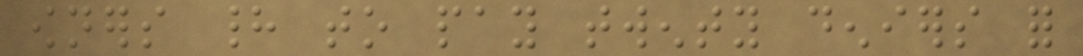owners had to pay twenty deniers for
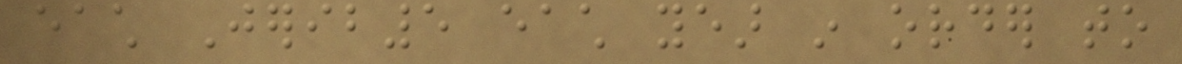each Jerib5 each year in order to
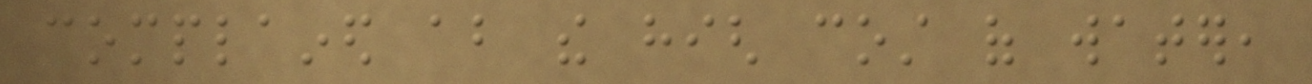complained about the high cost of water,
